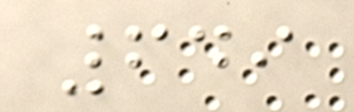649
